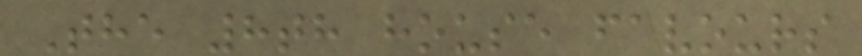The 8th house favours
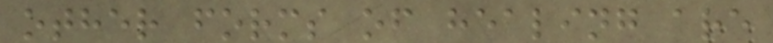other forms of healing are
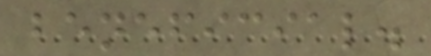beneficial.
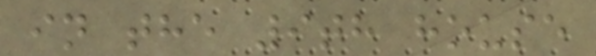in the 9th house
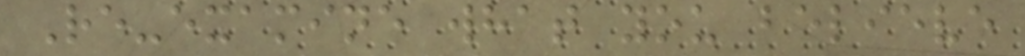Re-examine what you believe
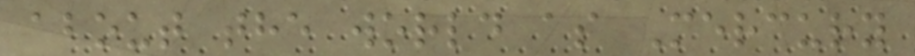about the world as Mercury
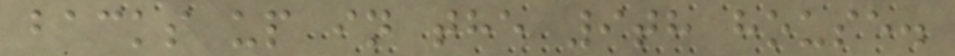backs up in the 9th house.
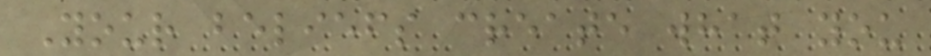Your beliefs create what you
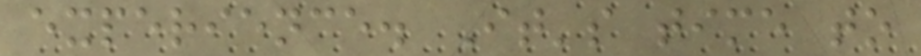experience. It's time to
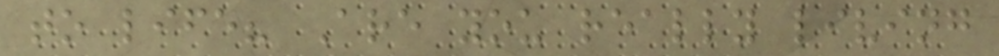to life? Are you really living
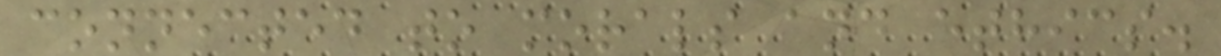connected to morals and ethics.
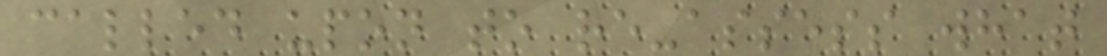called upon to re-assess what
